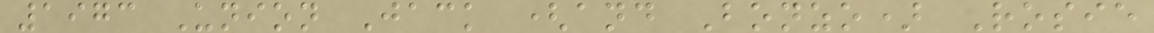1973 Union Jack (and Bonzo) Rosie
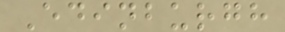Edinburgh
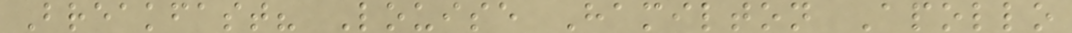Breakfast? Louise Hamilton Apollo
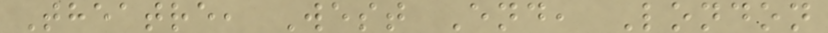Theatre, West End, London
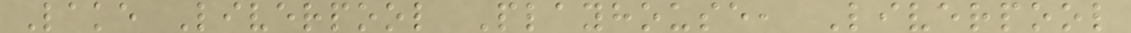Lake Liverpool Playhouse, Liverpool
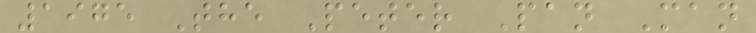1975 The Peter Pan Man
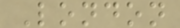London
